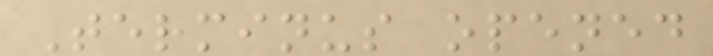Terminus opened
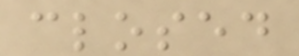closed
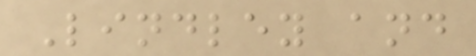Lindley and
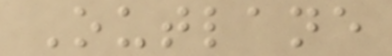Outlane
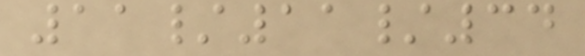11/11/34
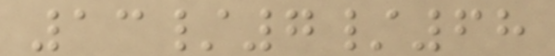13/7/68
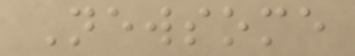Newsome
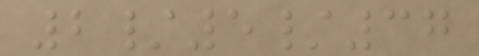2/5/37
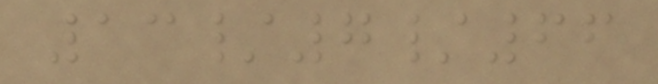13/7/66
